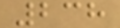238
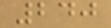240
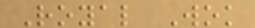Royal Wok
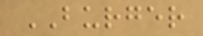BURGER
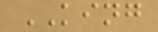KING
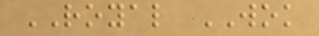ROYAL WOK
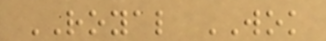ROYAL WOK
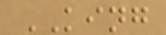KING
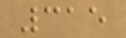315
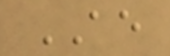AE
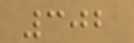302
